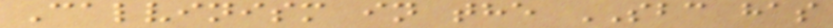Calvinism in the SBC has
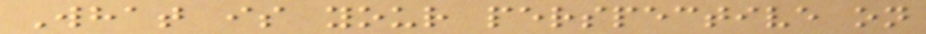What is your perspective on
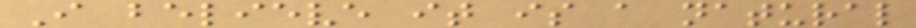I believe it is a natural
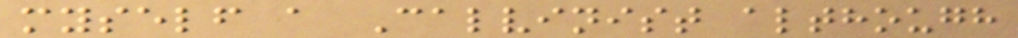myself a Calvinist although
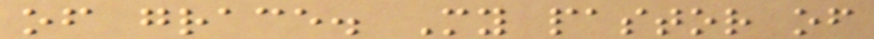of grace. My pastor of
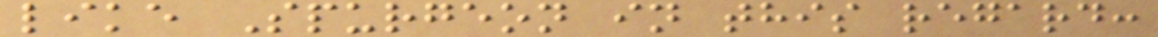like Spurgeon in this regard:
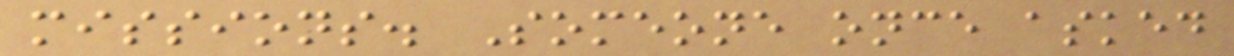missions. Someone once asked
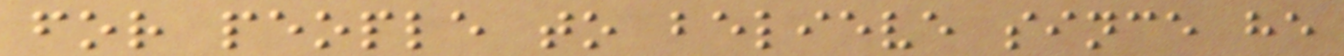for people to believe since he
